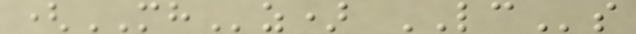(MHz) LCs
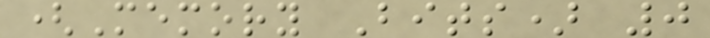(Memory Bits) 0
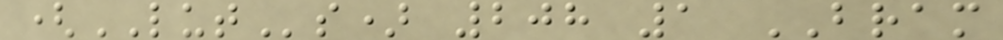(LUTs) 208 1 BRAM
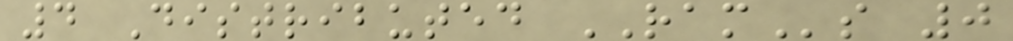4 Distributed RAMs 0
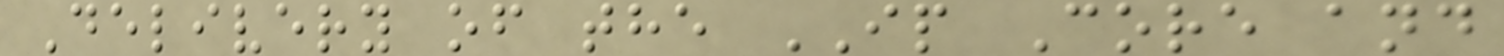Delivery of the IP Core and
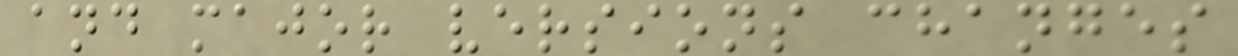and major versions changes
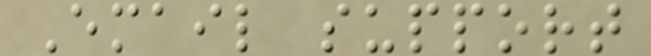Email support
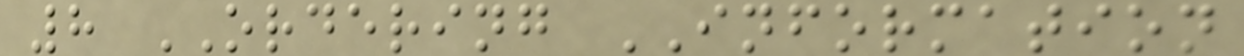8 ORDERING INFORMATION
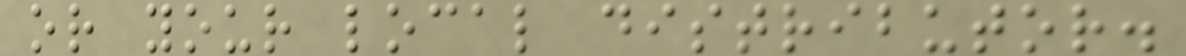or your local distributor.
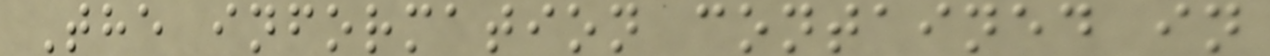The information contained in
